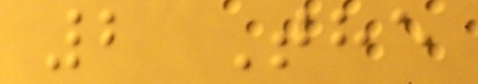2 The
